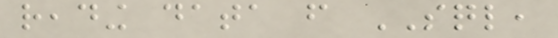reading data from SQL,
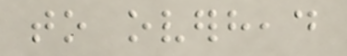to overhead
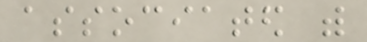associated with
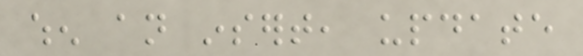when an insert, update
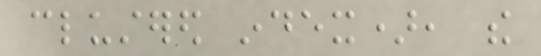clustered index), the
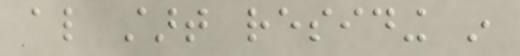also start residing in
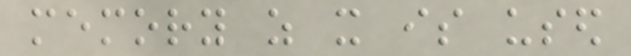memory as it is used
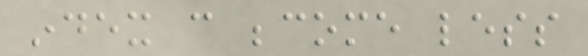index can become less
